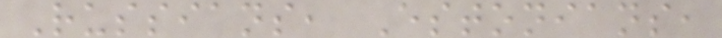Russians, Estonians,
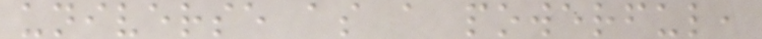universe as a powerful,
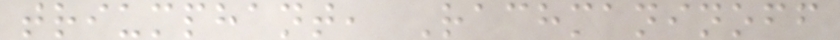triumphant, Rachmaninoff
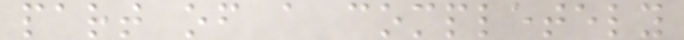part of a completely
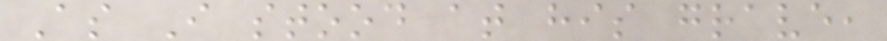As I stood at his grave,
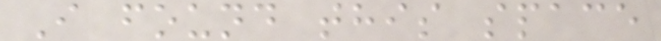I found this space
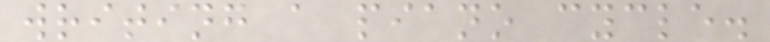writing a piano cycle.
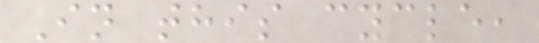In this cycle,
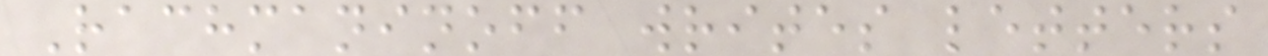Rachmaninoff writes letters
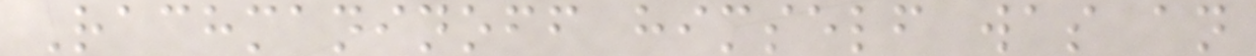Rachmaninoff himself was an
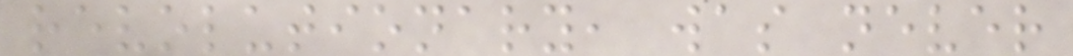revolutionary, was never
